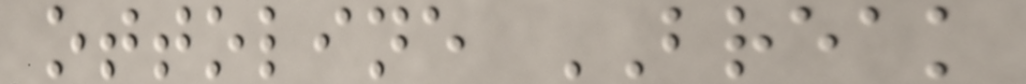ottoline BREAK
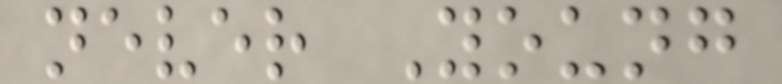never Young
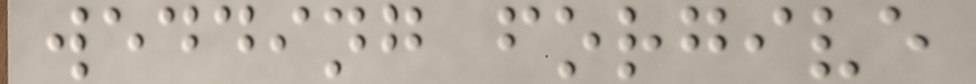wedding forgive
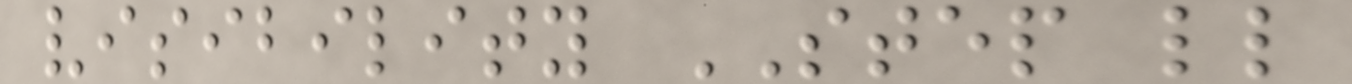visibility STEP ll
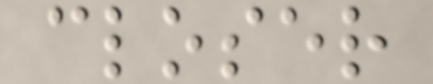closer
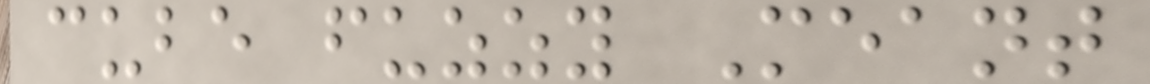cube fuzzy Meant
